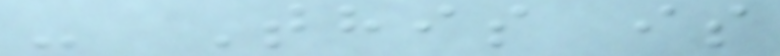- This is
